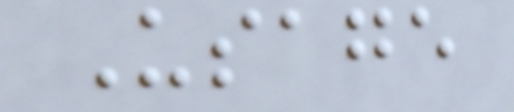Usage
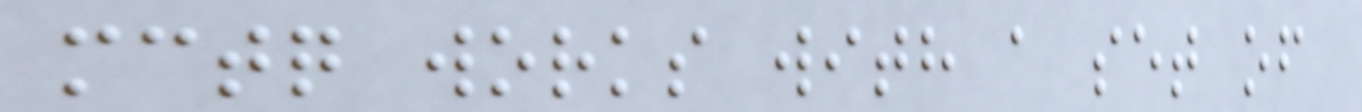mctq works with a set of
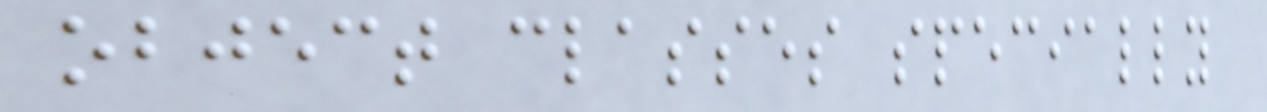object classes specially
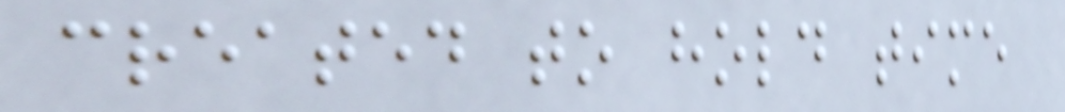created to hold time
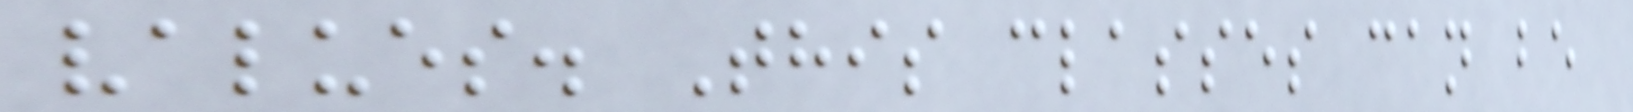values. This classes can be
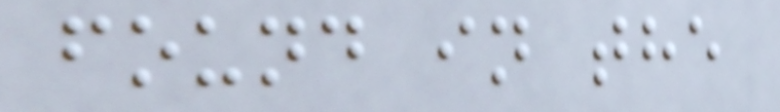found in the
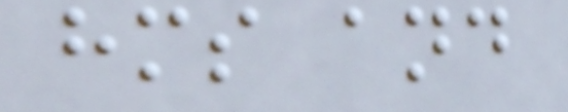hms and
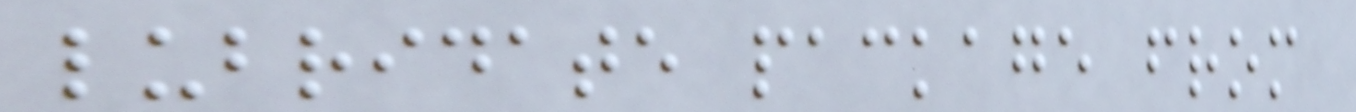lubridate package from
